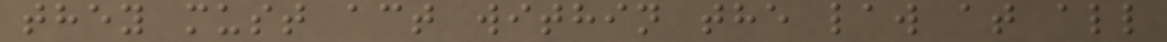they must act within the law at all
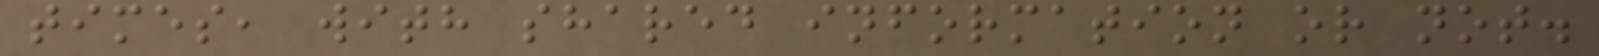times, with shared information or not.
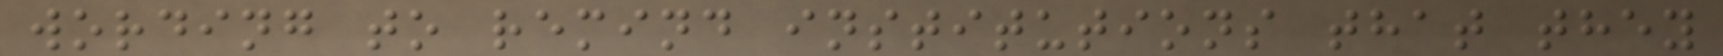wording to remind institutions that they
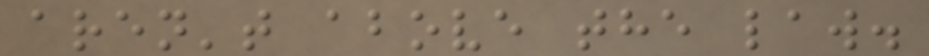aren't above the law.
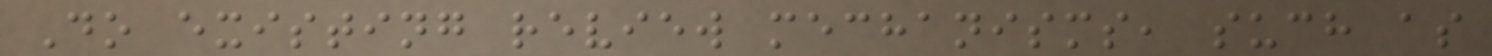Do existing review mechanisms, such as
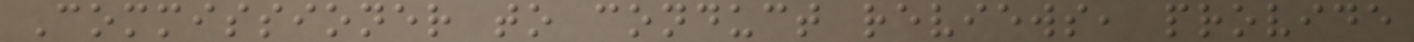Commissioner to conduct reviews, provide
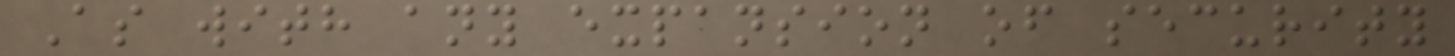As with any expansion of security
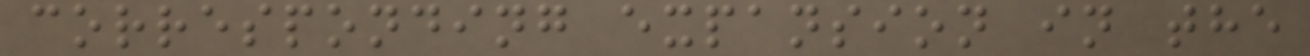corresponding expansion in the
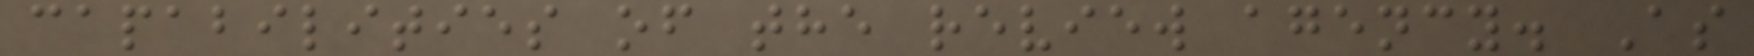capabilities of the review agency. As
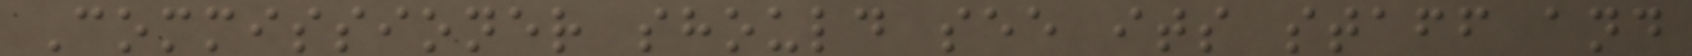Commissioner should see its staff and
